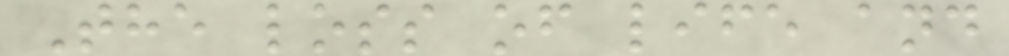The loss of life and
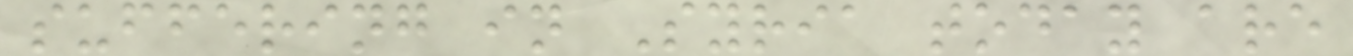suffering in Syria today are
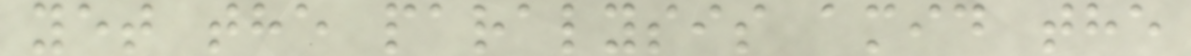yet the paralysis amid the
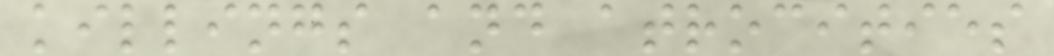killings and atrocities
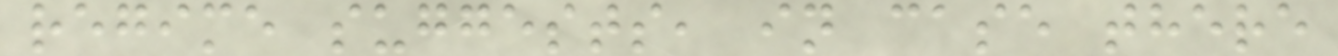regime suggests, in case there
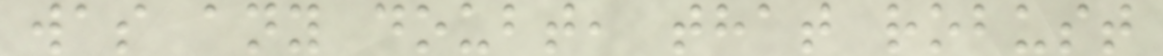was any doubt, that robust
